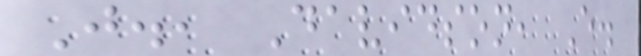J., Davidson, E.
